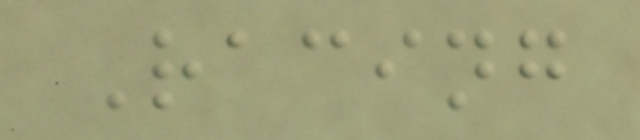Racing
